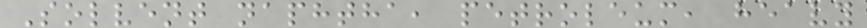Solvent naphtha, petroleum, heavy
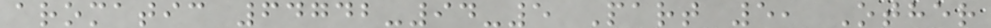aromatic 64742-94-5 Part 5, Other
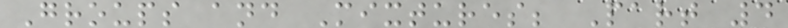Groups and Mixtures; Part 4
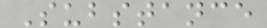Substance
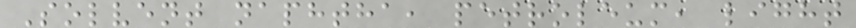Solvent naphtha, petroleum, light
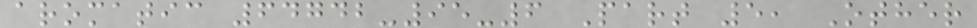aromatic 64742-95-6 Part 5, Other
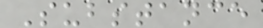Substance
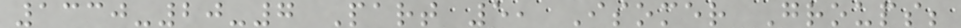1330-20-7 Part 5, Isomer Groups;
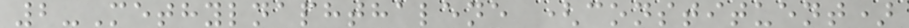2-Methylnaphthalene (constituent)
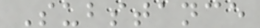Substance
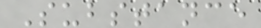Substance
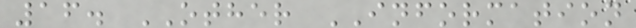16. OTHER INFORMATION
